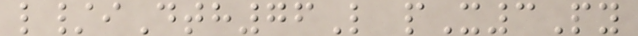l/iDth76L pX3Py
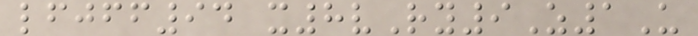lfjff94 x8vRy9Z1U
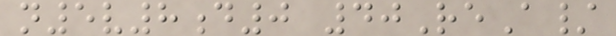n5v8d0 40ReA/
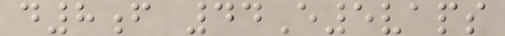d8f 44E5vaps
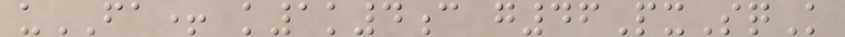uFA+ k1k4c g46PxSqK
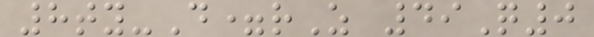8ty-D=rZ 49Q0
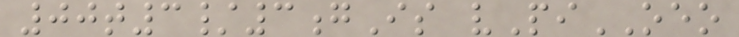00t3/3gIs vPiOEO
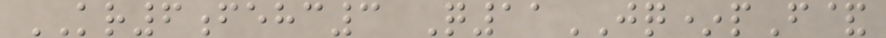KR6fehc3 Q11JQ*pF&
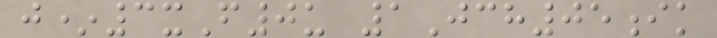j*3xF0u 1Jch05ik
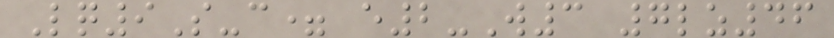Lq9S-c= e2-W3 7lz46
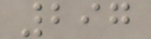297
